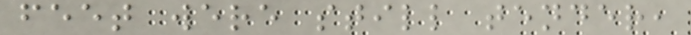feet were still tender,
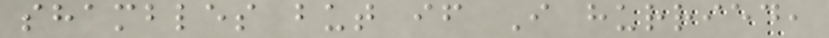shambles but if I hurried,
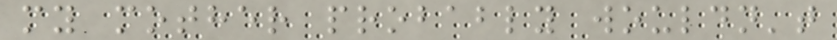my mother probably wouldn't
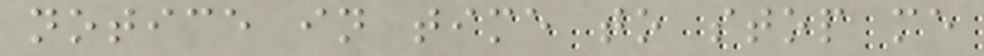notice in time to stop me
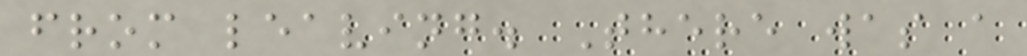from leaving. There was a
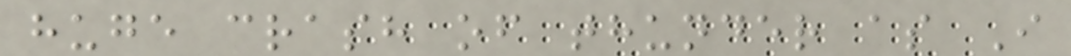huge crash of thunder as I
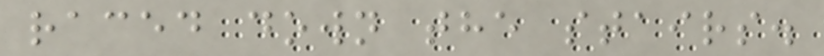raced down the stairs.
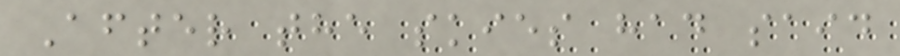After the skies had said
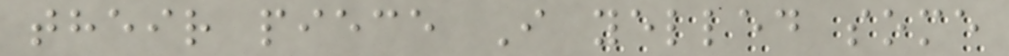their piece I yelled some
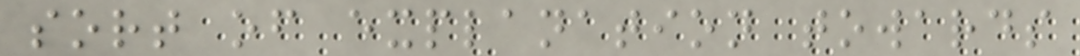sort of explanation towards
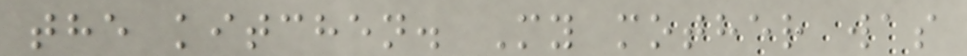the kitchen. My mother was
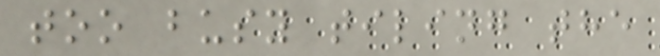too busy tiling the
